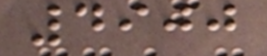4900
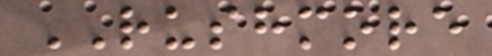RUSHMORE
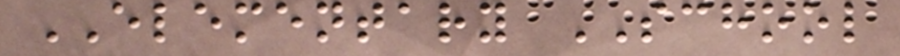ELEMENTARY SCHOOL
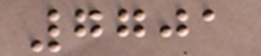7701
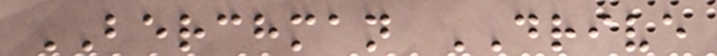BERCHMAN DRIVE
